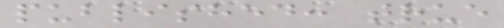published: true
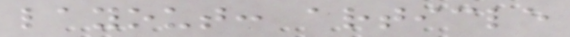layout: article
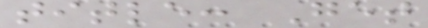title: Get
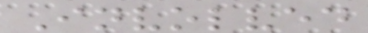Involved
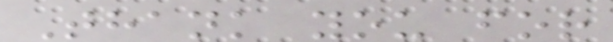Thank you for
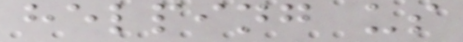helping us
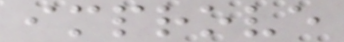improve
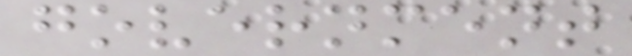government
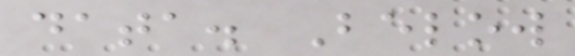data. Below
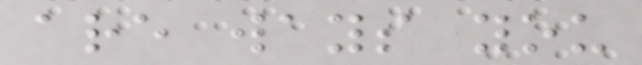are ways you
